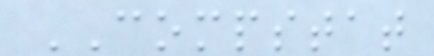COMPSTAT
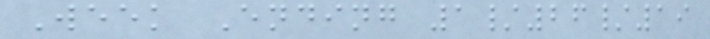Week Ending 1/26/19
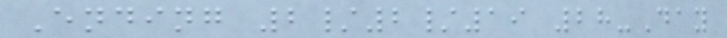Ending 2/2/19 28-Day
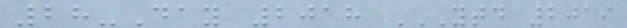28-Day 2018 YTD 2019
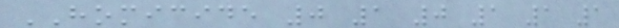HOMICIDE 0 1 0 1 1 1
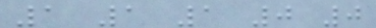1 1 1 0 0
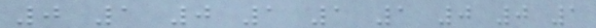0 1 0 1 1 1 0 0 1
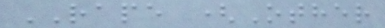RAPE (Other
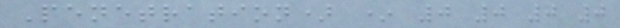Penetration) * 0 0 0 0
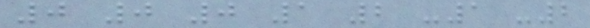0 0 0 1 2 -1 -2
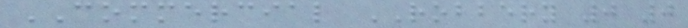COMMERCIAL ROBBERY 0 0
